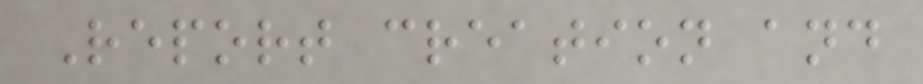Report creation and
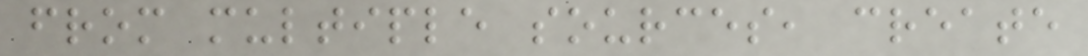from multiple sources, create
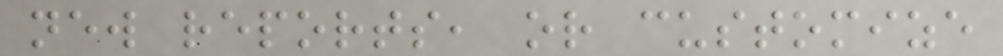new reports, or customize
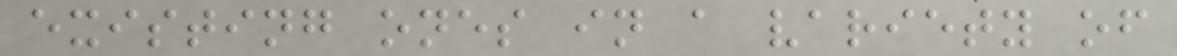existing ones in a variety of
